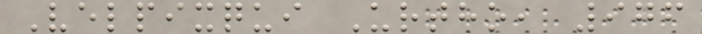Velpixqui Urtho, 976
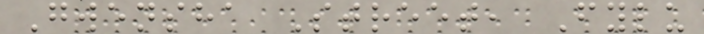Gwensha Street, Fylu
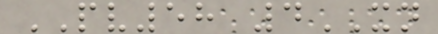PV58 4XN
